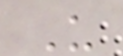U
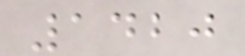1420
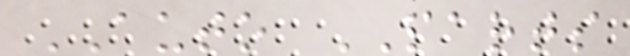AUTO PARTS
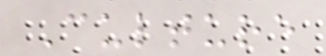Culture
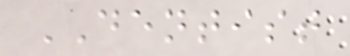DENTIST
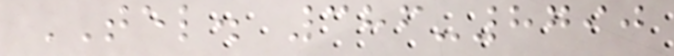TEL. 386-8790
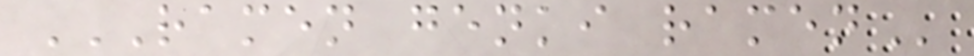RAMEN GENKI RAMEN
